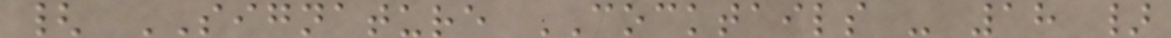{ SIGNATURE COCKTAILS - 18 }
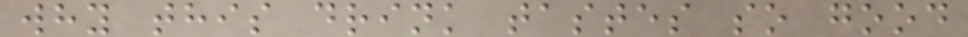why this drink tastes so good
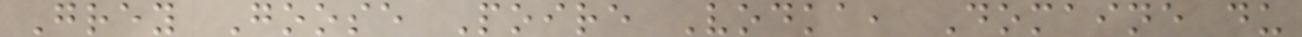Grey Goose Poire Vodka, Domaine du
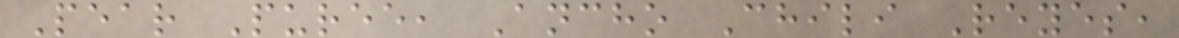Pear Puree, Ancho Chili Reyes,
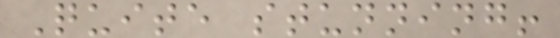Quite stunning!
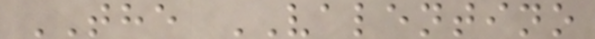THE VALENTINO
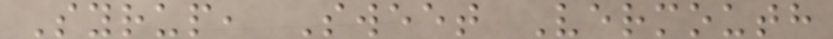Syrup, Sweet Vermouth
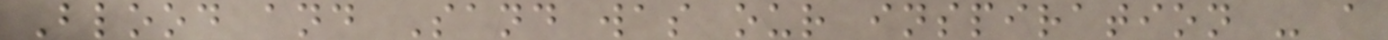Blood and Sand was our inspiration - a
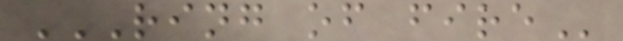RING OF FIRE
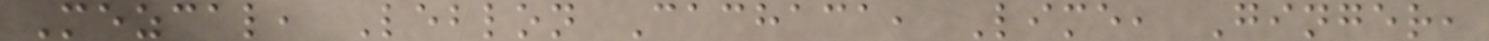Mezcal, Leblon Cachaca, Lime, Ginger,
